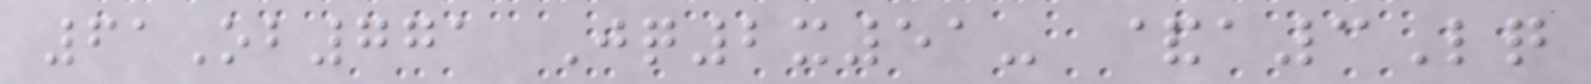61Ob771 Jq2x51- &a3Lq
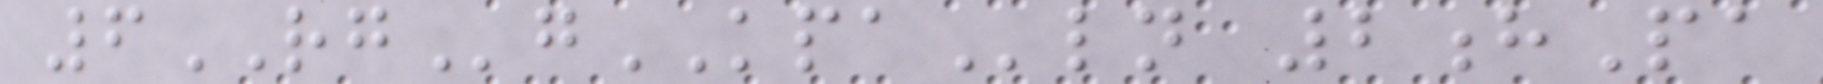6RGgKPAln 2hPa
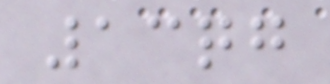13qg
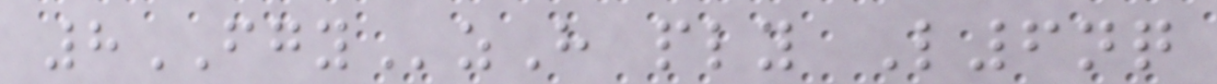8FGYzH ply L6nq
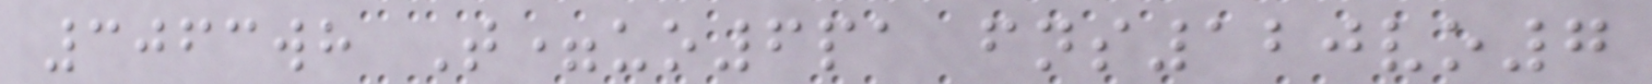3063wh T=uo6pa fns120vo7
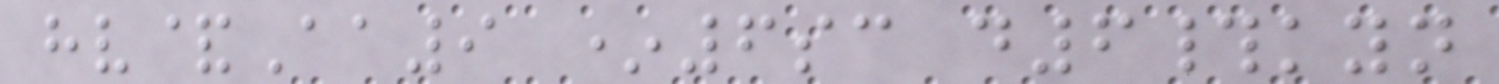hv&Aa9 *6sc d6#kyn
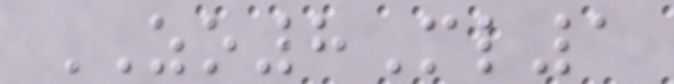ZO8Ml1
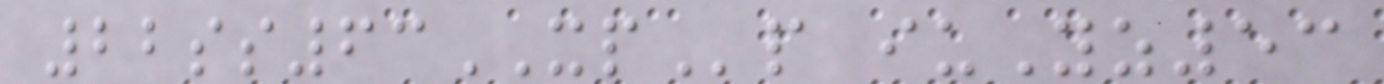22ss63XPp iuYz53
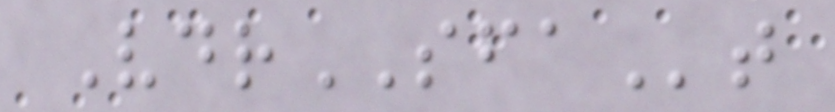VdrSFAt
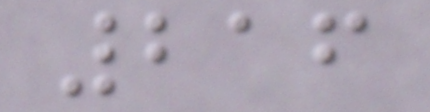216
